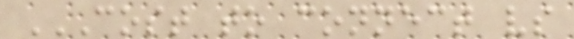COST TO CONNECT VS
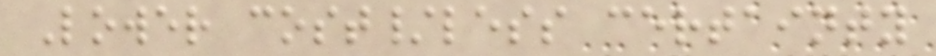Lower cost/less certainty
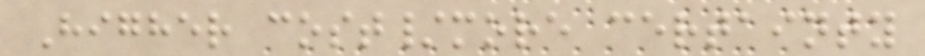Higher cost/more certainty
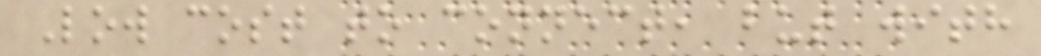Low cost to connect, but with
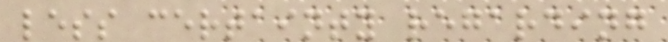less certainty regarding
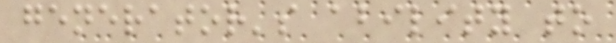generator's ability to
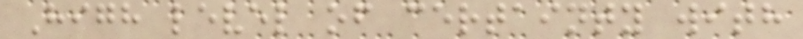High level of certainty with
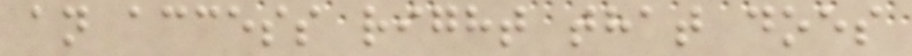an access right that does
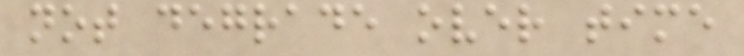not degrade over time
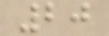20
